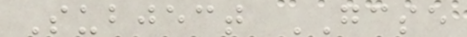Subject GCSE
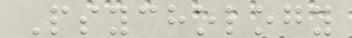Psychology
